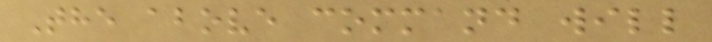The above command will
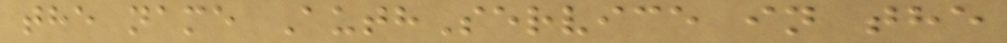the name AuthService in the
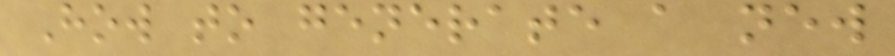How to generate a new
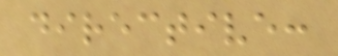directive:
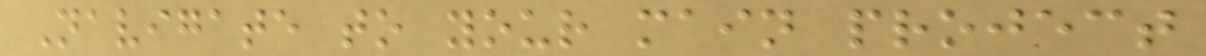Navigate to your main project
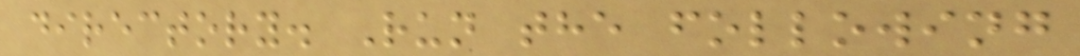directory. Run the following
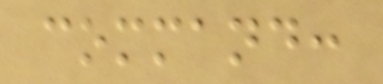command:
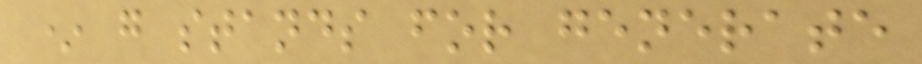* g stands for generate
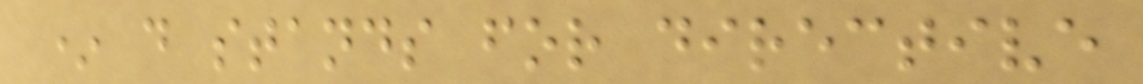* d stands for directive
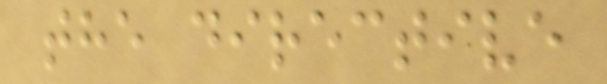the directive
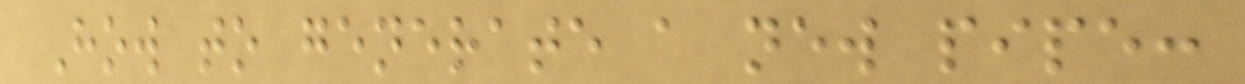How to generate a new pipe:
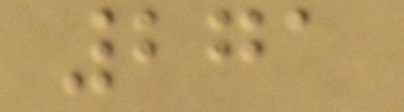271
